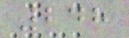248
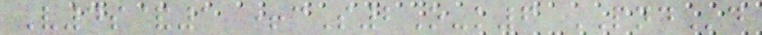V4s&1 +cS2O-k6 PNDd
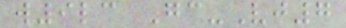w9lc Gc-Vj7
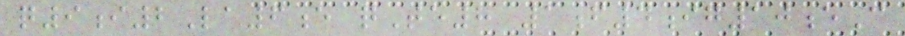q9i2La6e qTe8 1f4ig10eC
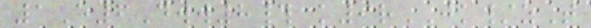1E6Dww8# k9rJK/zT
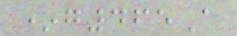*g465A
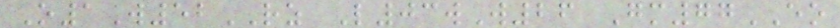O1W52RZ L03wW26 Gm77EO
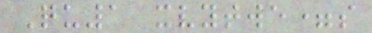Qu1 xvytwe=s
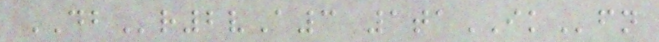DBr2vA3 1taIKfn
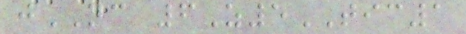jNC 6Z5TIC1
